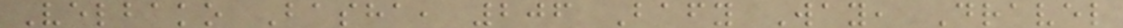Velbako Basha, 206 Bafy Way, Dravel
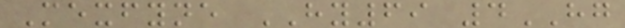Mexfyne HY69 4HG
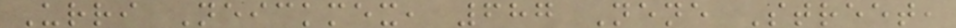Urri Neickmex, 687 Nene Street,
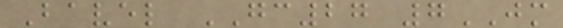Bavel GC27 7JM
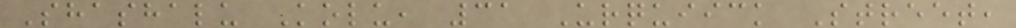Shashalu Kolu, 31 Urquiick Street,
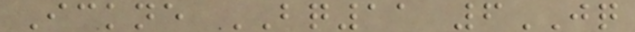Ickne BQ11 6JQ
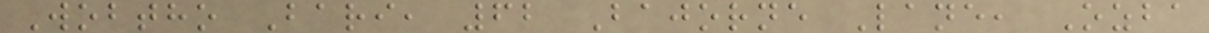Wobtho Bari, 62 Bajorne Lane, Ozba
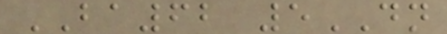BA62 5DN
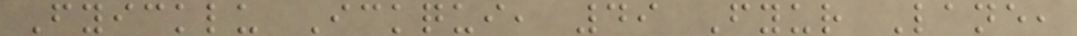Fyicklu Ickqui, 49 Fyur Lane,
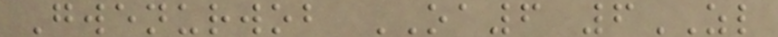Gwenurwob OA6 6ZL
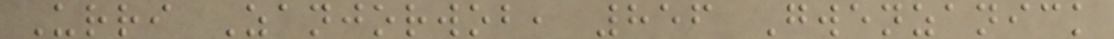Urri Zanjorwob, 856 Gwenzanick
